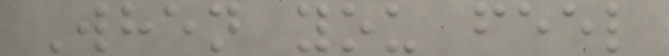When you feel
